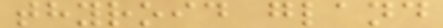thyroid gland
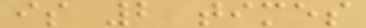is 2 times
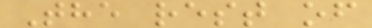The rest of
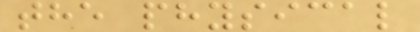the physical
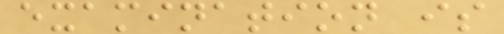examination is
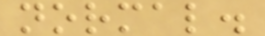normal.
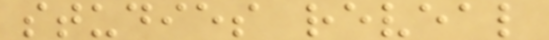studies reveal
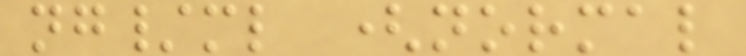ng/ml (normal
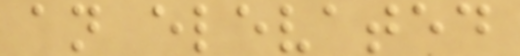an elevated
